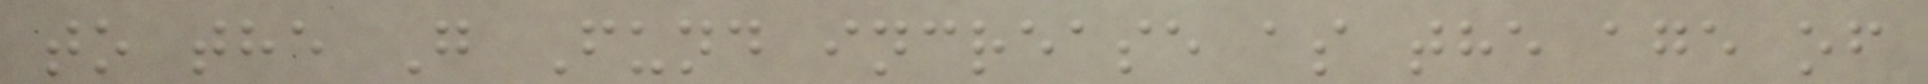to the G Fund increase as the age of
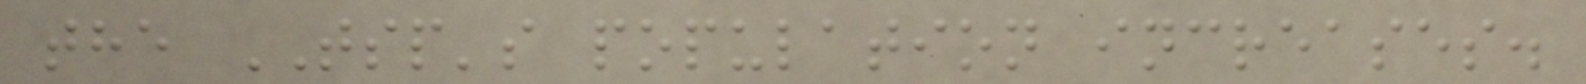the TSP's population increases.
